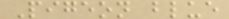Pigeon blue
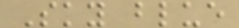Sky blue
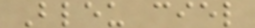Bleu ciel
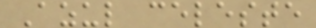Azul celeste
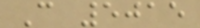C 5015
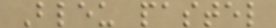Bleu pastel
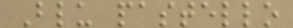Blu pastello
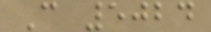C 5024
